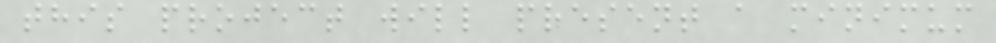this project will present a minimum
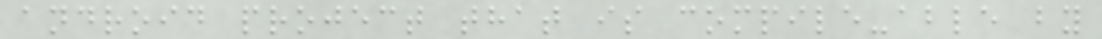android project that is compile-able by
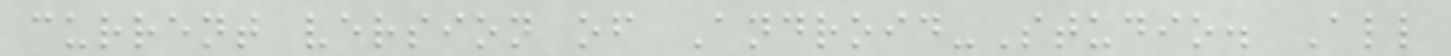current version of Android-Studio. All
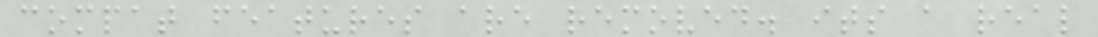compat features are removed. its a real
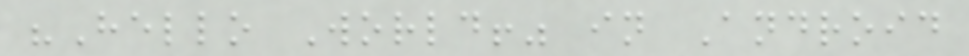"Hello World!" in Android
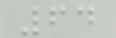64
